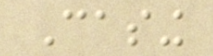Casing
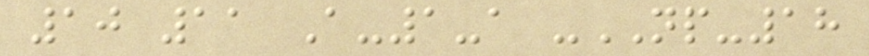10 11 A-1-a -NP-18
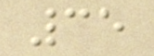35
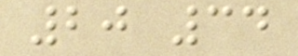20 34
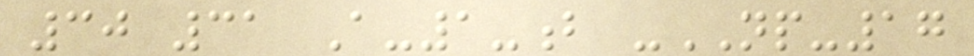30 31 A-1-b -NP-17
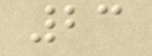23
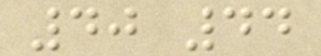40 44
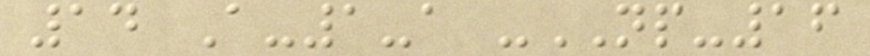14 A-1-a -NP-16
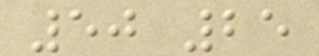50 25
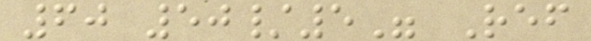60 50/5" Ref
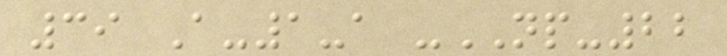39 A-1-a -NP-22
